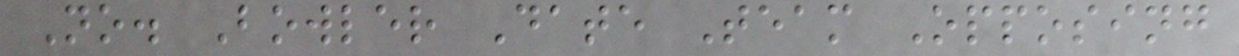No. Bowler Date Team Opposing
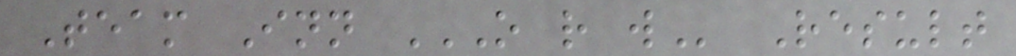Team Inn O R W Result
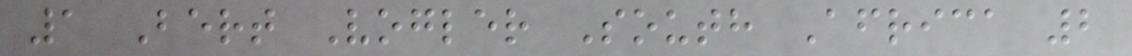1 Bert Vogler South Africa 2
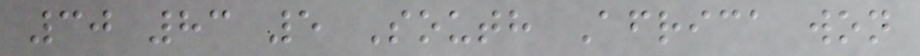30 83 5 South Africa won
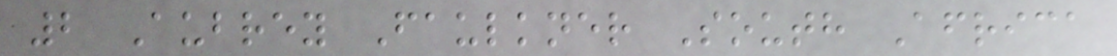2 Aubrey Faulkner South Africa
